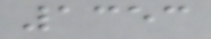1353
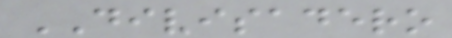DIVISADERO
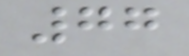77
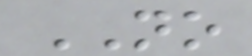NO
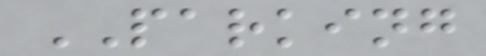PARKING
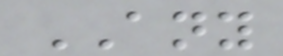ANY
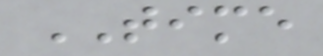TIME
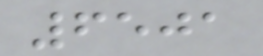6501
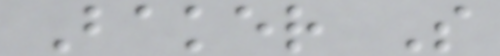Baker S
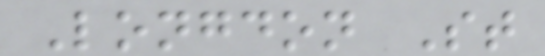Longdon St
